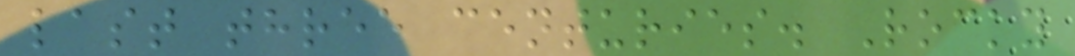last three centuries. Rocky
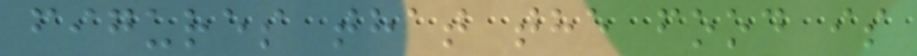figures that the food is
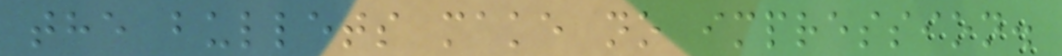the bullets make no impression.
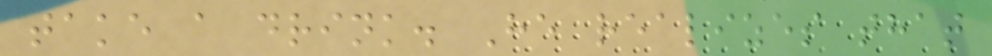take a drink. He realizes that
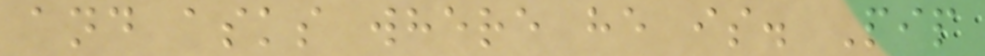and asks where he is. Pip
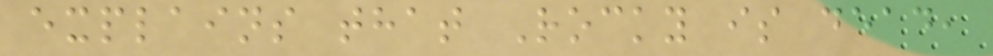explains that Rocky is dead,
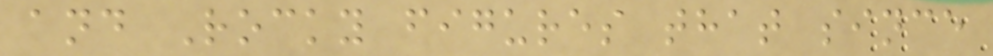and Rocky figures that since
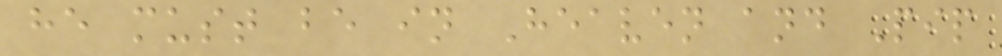he must be in Heaven and Pip
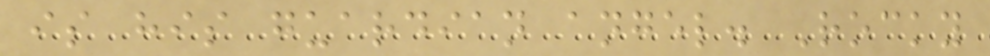is his guardian angel. Rocky
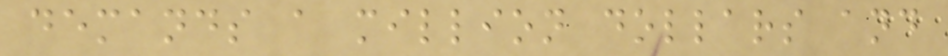demands a million dollars and
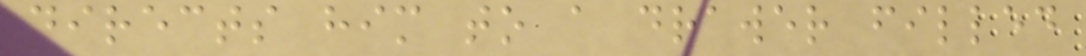directs him to a drawer filled
